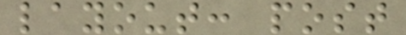layout: post
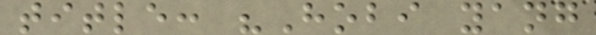title: "Hobi yang
